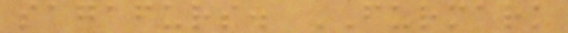sagafurs. FURMARK
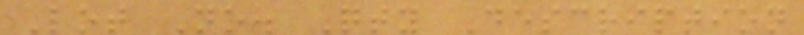Lot No. Qty Description
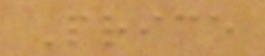Price
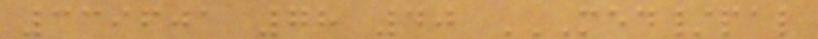339601 78 40 MED/PAL
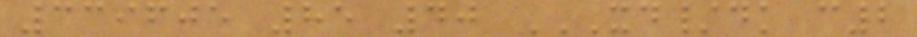339605 85 40 XD/DK C2
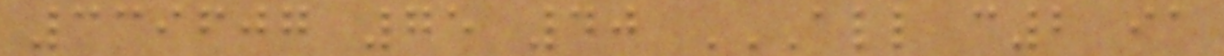339607 75 40 ALL C2 IA
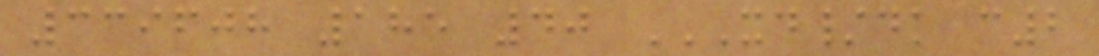339608 185 40 XD/DK C2
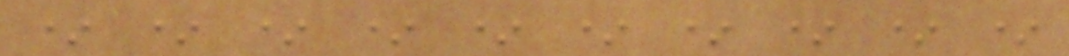* * * * * * * * * *
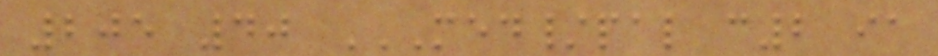205 40 MED/PAL C2 IA
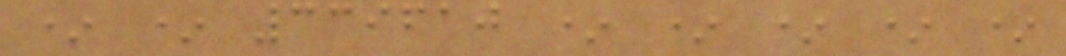* * 339610 * * * * *
